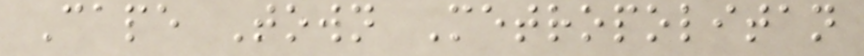Cape Town Metropolitan
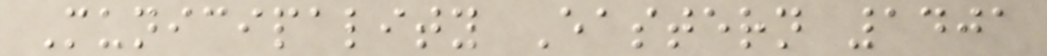Municipality Eastern 1401
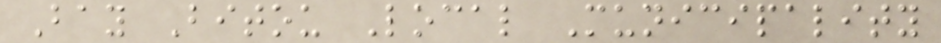Bay Bitou Local Municipality
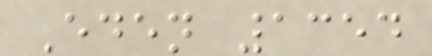Eden 1354
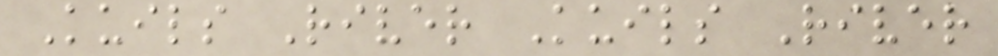Kuils River Kuils River
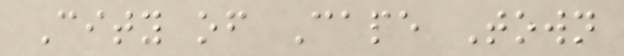City of Cape Town
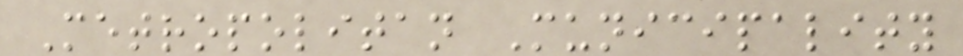Metropolitan Municipality
